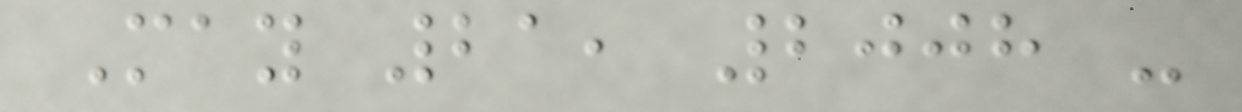May 21, 2008 -
